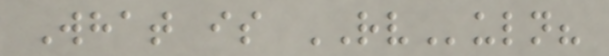What is RVuln?
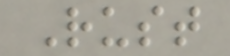Rust
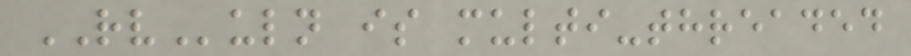RVuln is multi-threaded
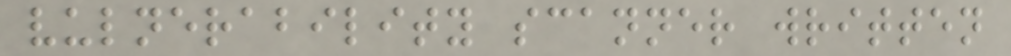vulnerability scanner written
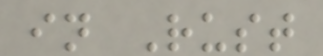in Rust
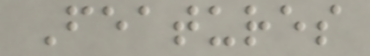Features
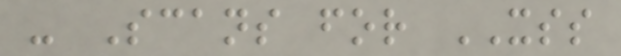- Scans for XSS
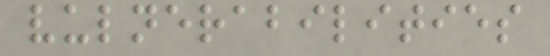vulnerabilities
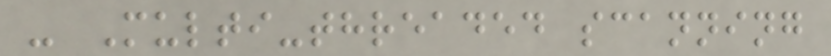- Multi-threaded scanning
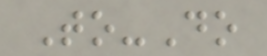To-Do
